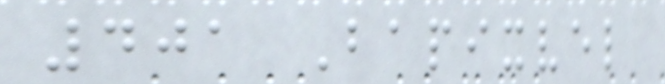401 Bapixvel
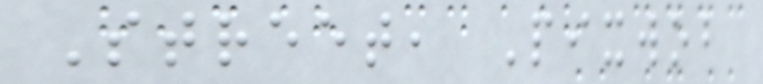Street, Pixwob
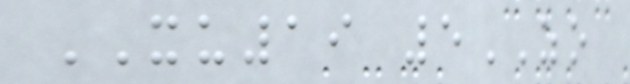XU19 5ZO
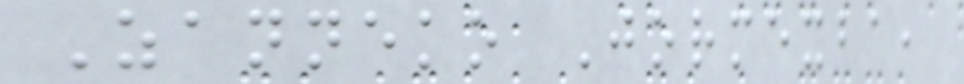Zanneko Jormexba,
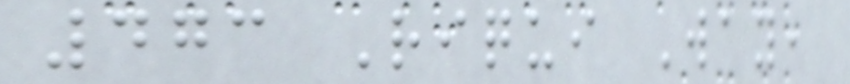473 Riqui Way,
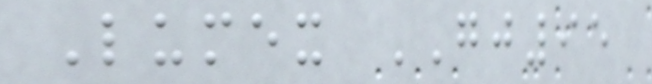Lumex GJ95
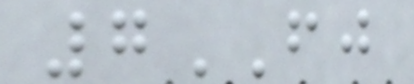7FJ
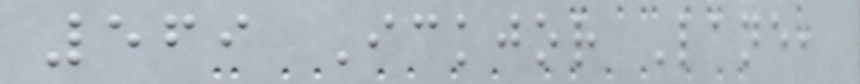569 Ickjor Lane,
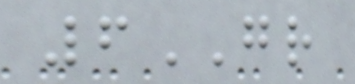6GR
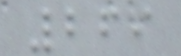269
